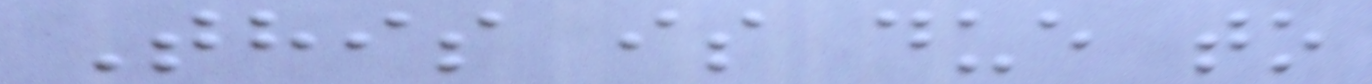This is due to
